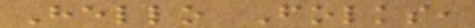Hello Folks,
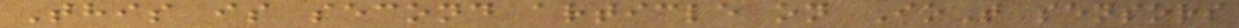This is second article on IoT sensors
